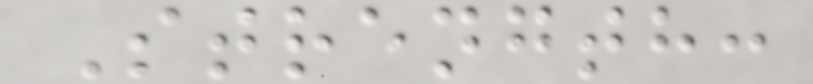Strength:
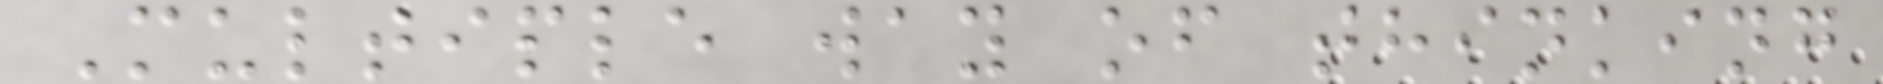Multiple way of thinking
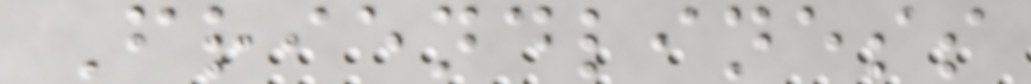Friendliness
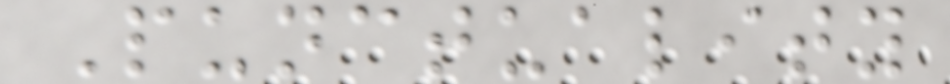Punctuality
